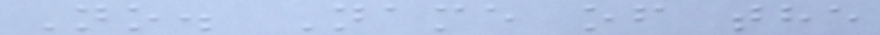No. Name of the
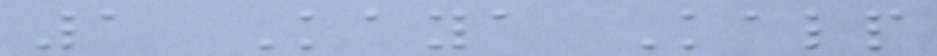1 Kaya Kalp
